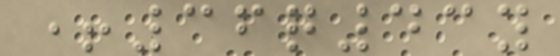+36q43y
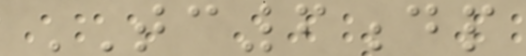TC6dp
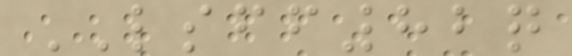LSFF82q
